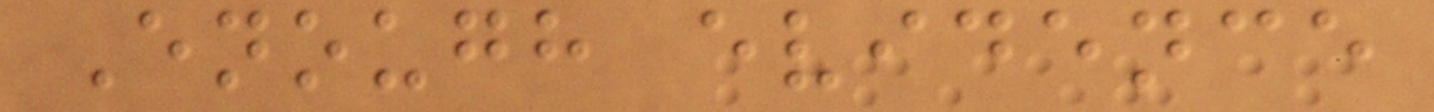Enough evidence
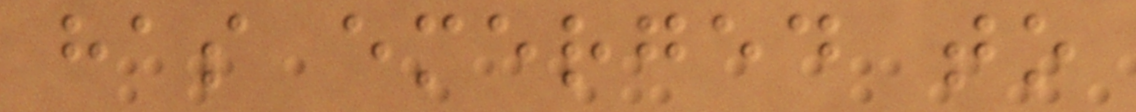has emerged to
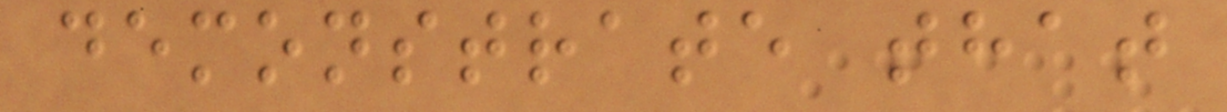demonstrate that
